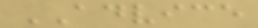ADVICE
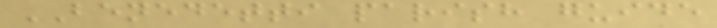BENEDETTI parish guide
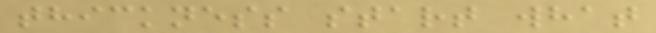thickness start what
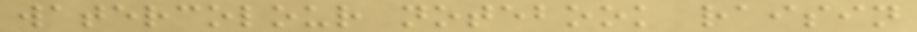watercolour notebook raisin
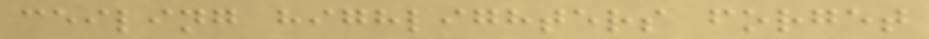ceiling highlighters forget
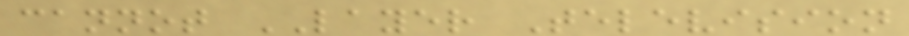cannot LAYER Television
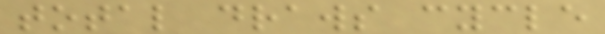total draws cycle
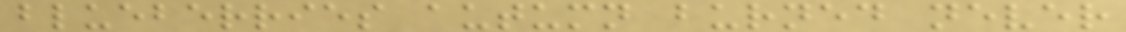blueberries autumn burned never
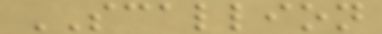SCALLION
